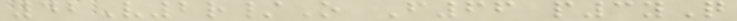42V2r/O F66 p3yQ
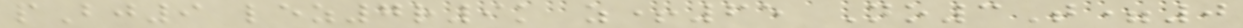pBj9 lez7r9k z+65 No3T=0
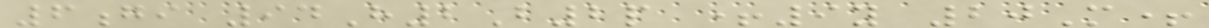6gi 94H2B2p +9y 20M+
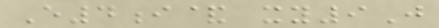E4i& xy9J
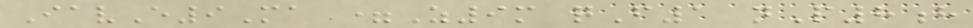IavE9Ma =Z9m qF1 nP8h
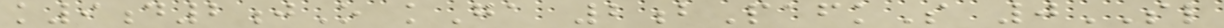k9d2jO kGa 2bPafkS 0SL
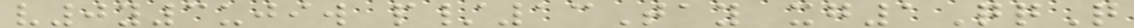v0y3ujiw p/13Tay xg1QqQ
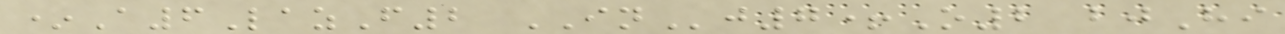*A6LazF2 INj7+O2 bjHi
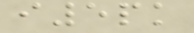i5pk
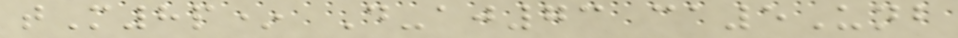tM8p* D-aj73 ca5Unb
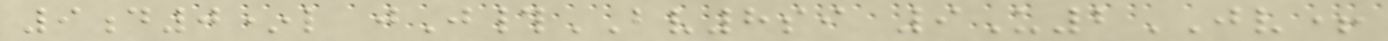9d0*l jJ#BV8si 9U2JV+
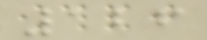126
